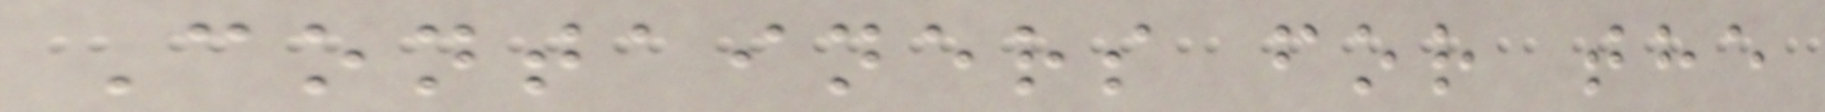Containers for the
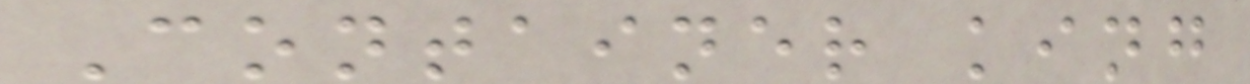Container king
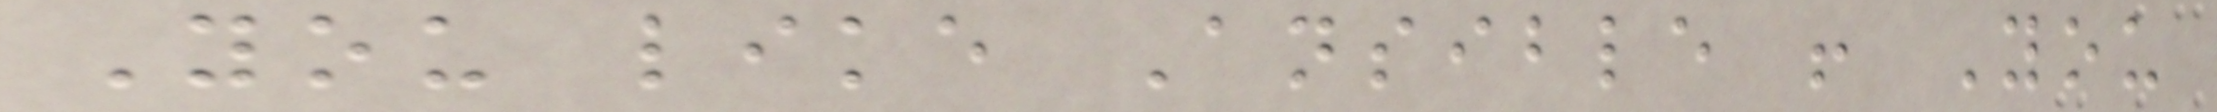You like Ansible ! You
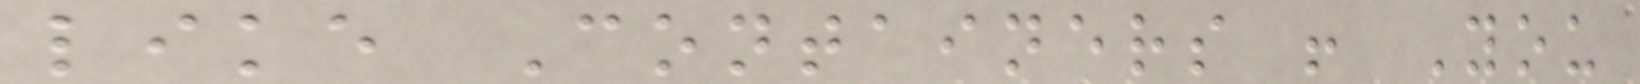like Containers ! You
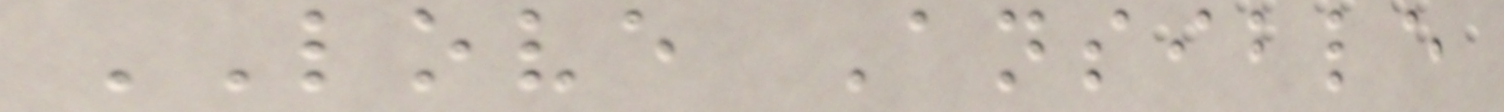LOVE Ansible
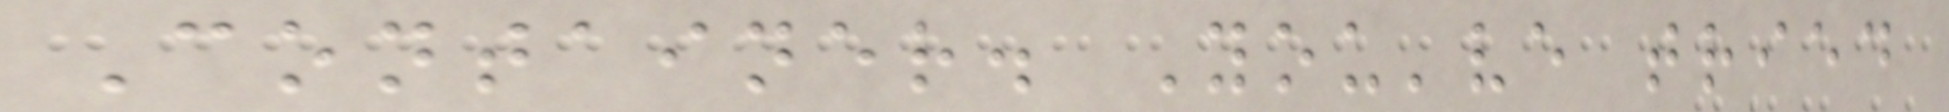Container. You've tried
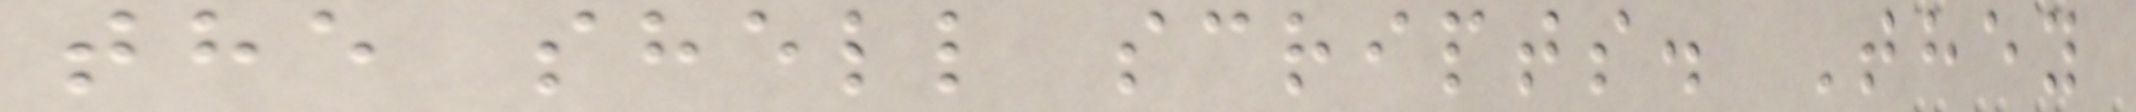the shell scripts. They
